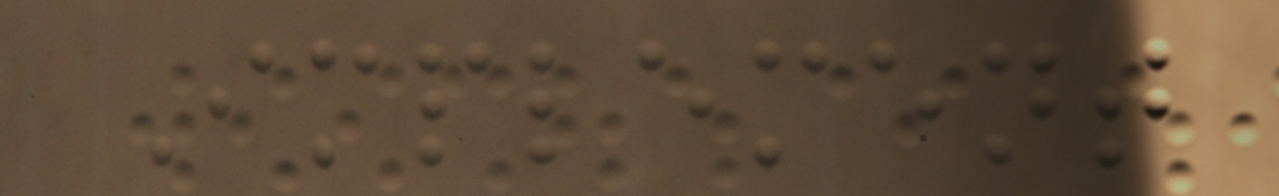Implement
